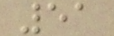51
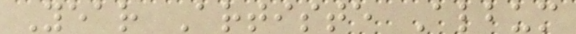Year Artiste Album
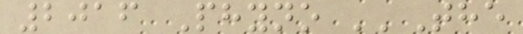2016 Phyno ''The
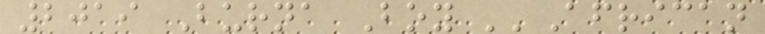2019 Burna Boy ''African
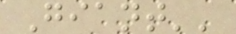Giant''
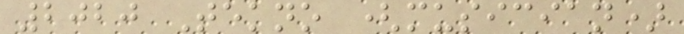2020 Tekno (musician)
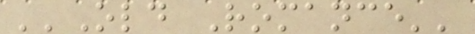''Old Romance''
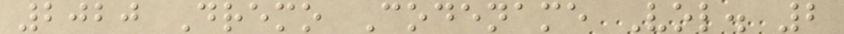2020 Dremo Codename Vol. 2
